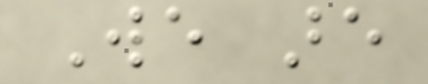We are
